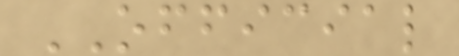OFFICIAL
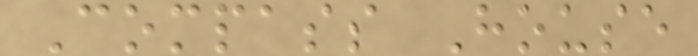Compass House
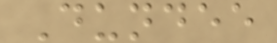Dundee
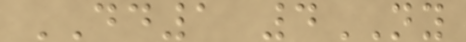DD1 4NY
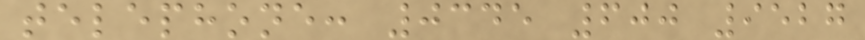telephone: 0345 600 9527
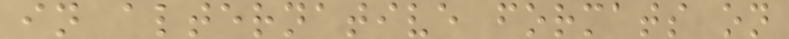in alternative formats on
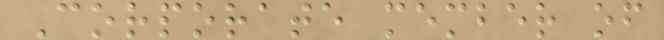Corporate member of
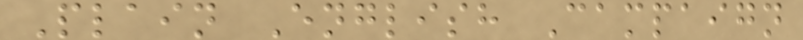Plain English Campaign
